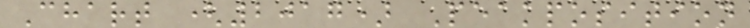Chart (2017) Peakposition
